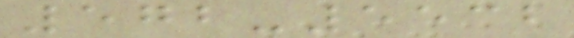572-5532
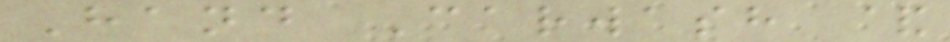Hand Carwash &
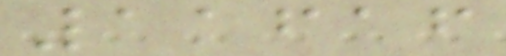11616
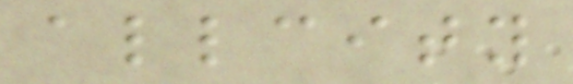allcity
